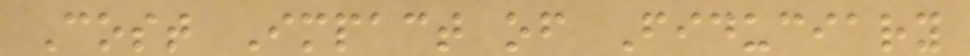Cost Impact of Fiduciary
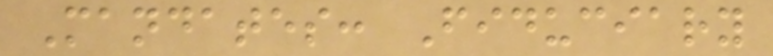Mandates: Fiduciary
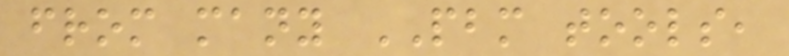from many PBM tools,
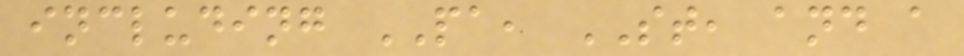including PA, ST, and a
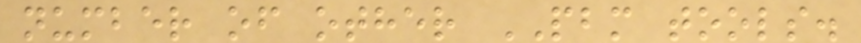number of other PBM tools.
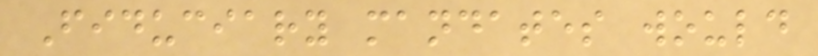Fiduciary mandates would
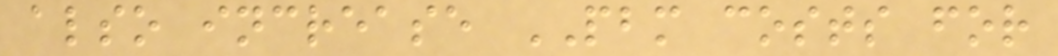also increase PBM costs for
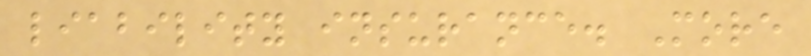liability insurance. More
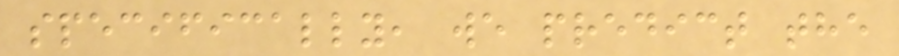specifically, we predict the
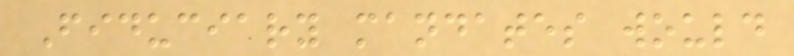Fiduciary mandates would
